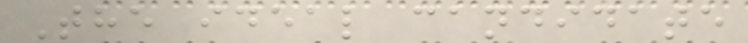The ideal candidate
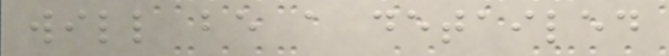will be a detailed
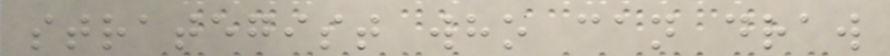strategist who can draw
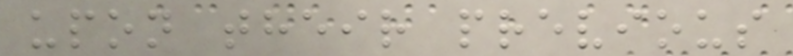upon their previous
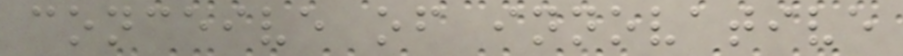conceive of innovative
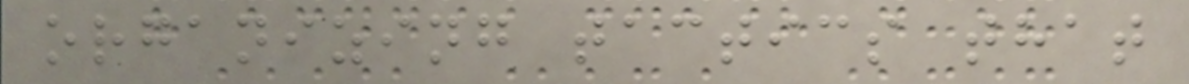organizing tactics that
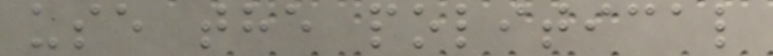use the political
